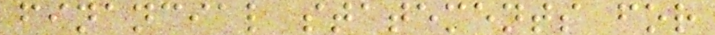financial statements for
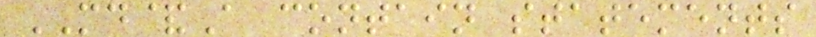MD&A contain statements
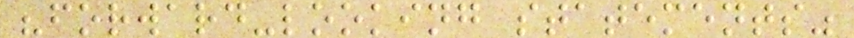"forward-looking statements"
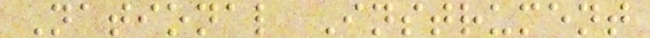National Instrument
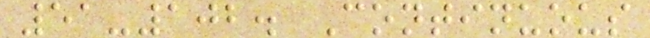51-102. Continuous
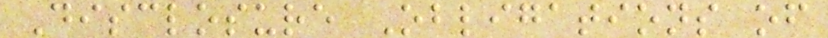Disclosure Obligations of
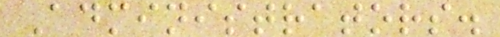Administrators.
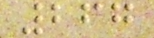267
